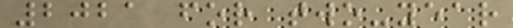2021 for two-year
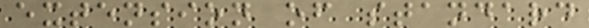extension of standard
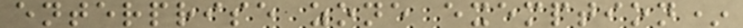enterprise zone exemption*
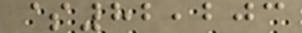$82,203
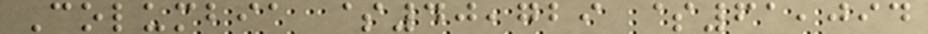Columbia $40,729 $61,094
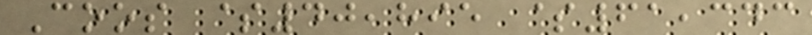Coos $40,895 $61,343
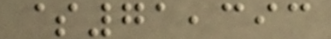$71,393
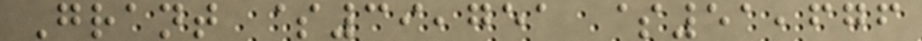Grant $39,751 $51,676
